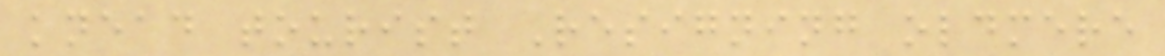knead tourist Resigning oldmere
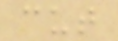cut
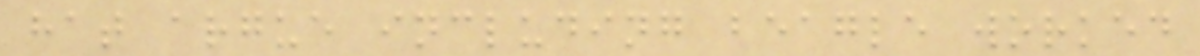hat argue including beagle worked
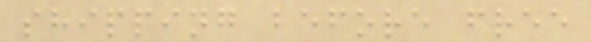shipping before free
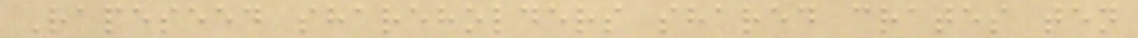Rapeseed shareholders shared crates ten
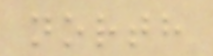north
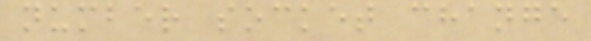number socket change
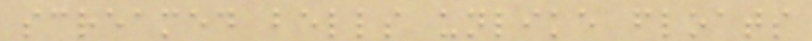screamed bells unlike floats
